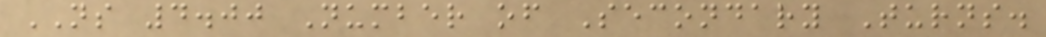NS 4.00 Number of Secondary Turns.
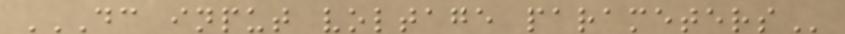DC INPUT VOLTAGE PARAMETERS
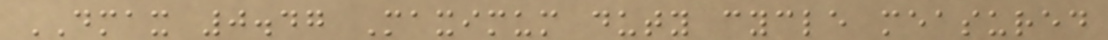DMAX 0.47 Maximum duty cycle measured
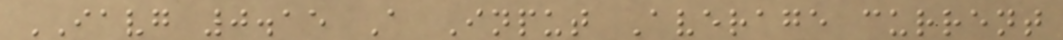IAVG 0.15 A Input Average current
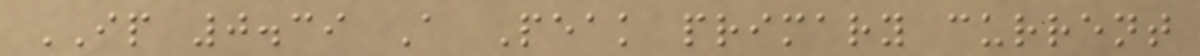IP 0.39 A Peak primary current
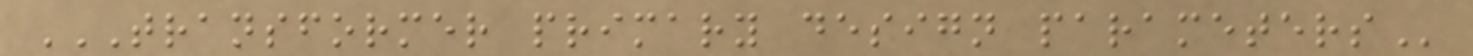TRANSFORMER PRIMARY DESIGN PARAMETERS
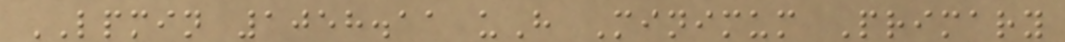LPMIN 1058.11 uH Minimum Primary
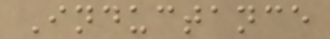Inductance
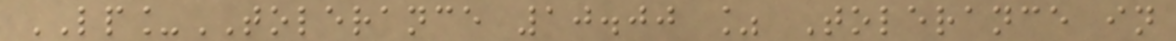LP_TOLERANCE 10.00 % Tolerance in
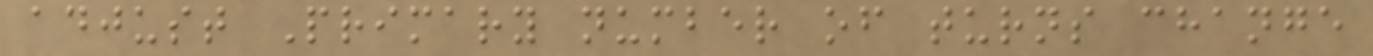adjust Primary number of turns change
